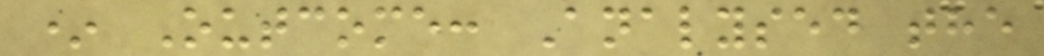* Outcome: Analysed the
